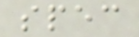spec
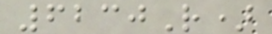6230R)
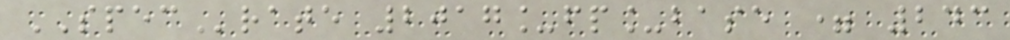SPECrate 2017_fp_base = 243
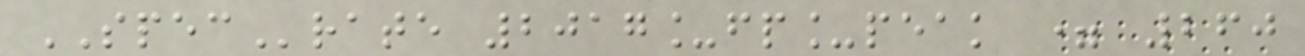SPECrate 2017_fp_peak = 260
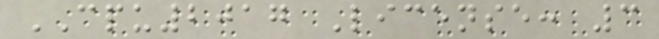CPU2017 License: 3
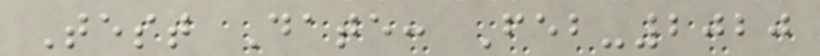Test Date: Feb-2020
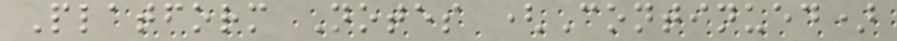Platform Notes (Continued)
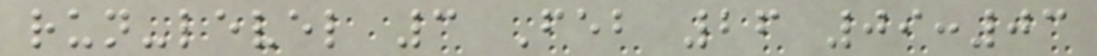run-level 3 Feb 26 09:03
